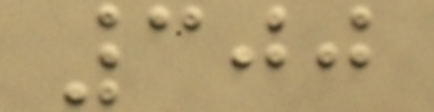300
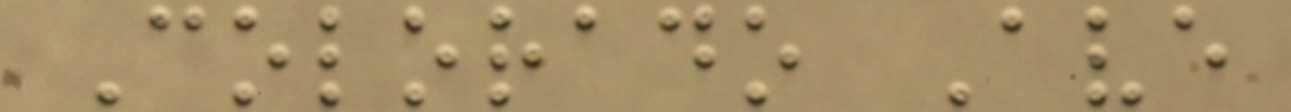Colorado Ave
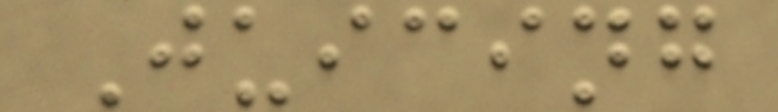Juicing
